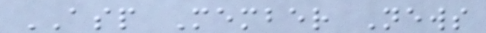ASP Member News
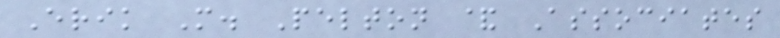Erik M. Pelton & Associates
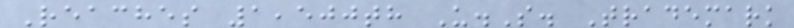Reaches 1,500th U.S. Trademark
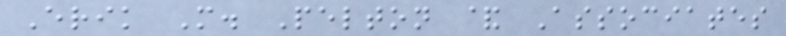Erik M. Pelton & Associates
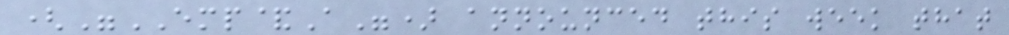("EMP&A") announced this week that
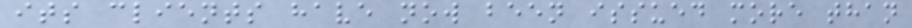its clients have now been issued more than
